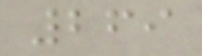269
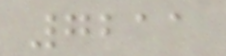7211
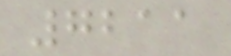7211
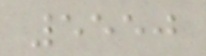5550
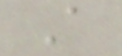A
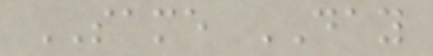SAME DAY
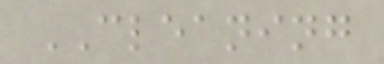CLEANING
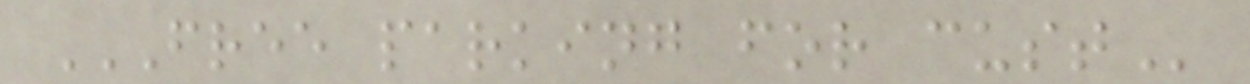FREE PARKING FOR CUST
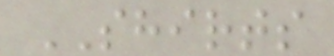SHIRTS
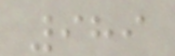989
